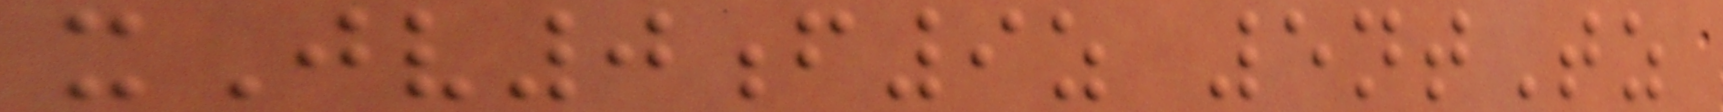xJv0f9z 5ntTz
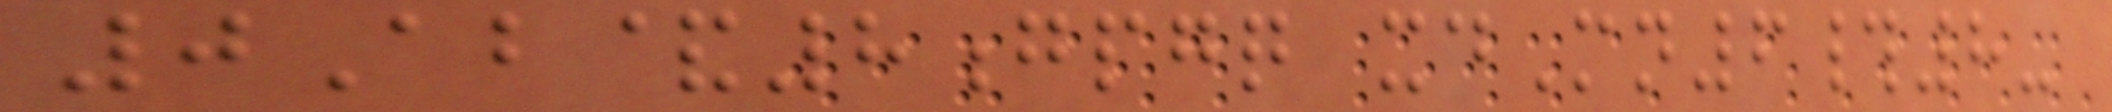0Ab&8gpgq xdMn6#8-
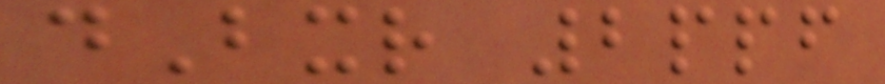dBxr 2ppf
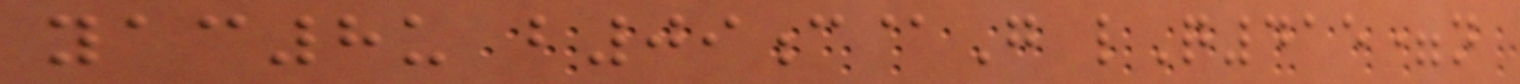yac8u b09c@G lQ415=n
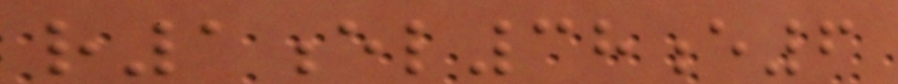r1el38e6
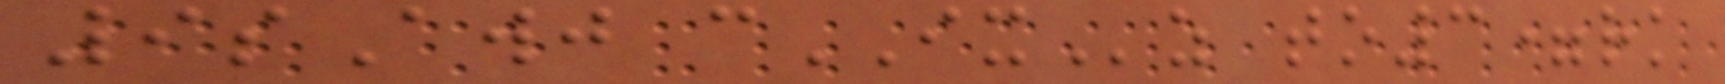9sAwj cIXz to3=rk
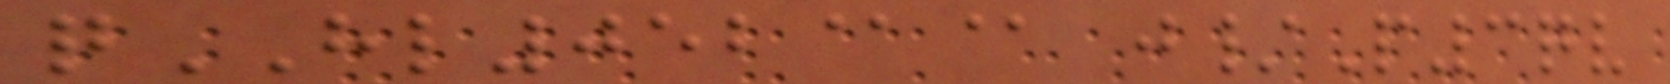qHL052@@ j/P3qv
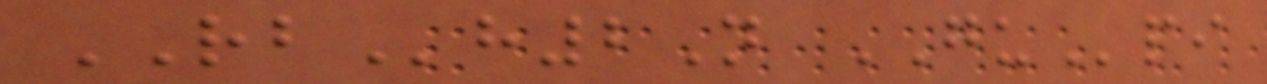RBh2N GUpi
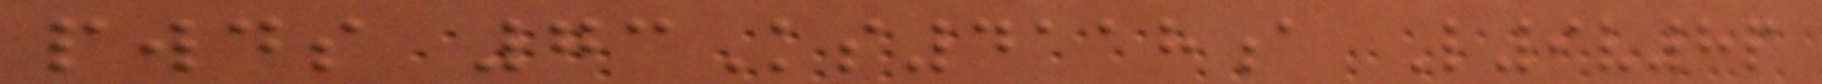pwds 73Ks4118a L9v8p
